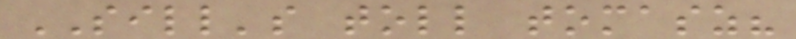SILL's toll tomasz?
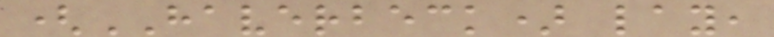(HAVERBECK) lay,
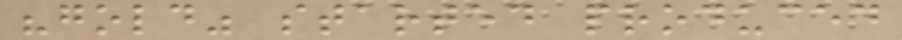"gold" started produced
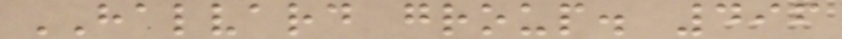HALVARD group. 496
